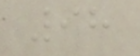98
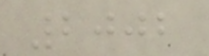2002
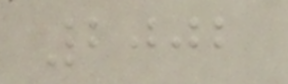2002
